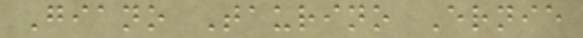Giano Taurino Ernie
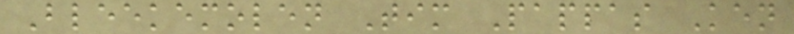Bleekemolen Tim Pappas Ken
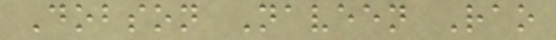Dobson Naveen Rao
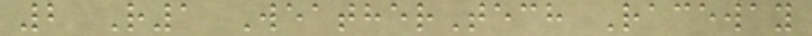2 R1 WeatherTech Raceway
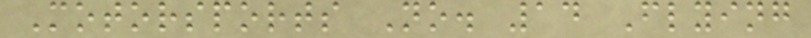Motorsports No. 14 Flying
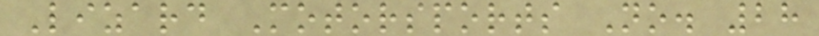Lizard Motorsports No. 28
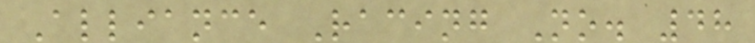Alliance Racing No. 48
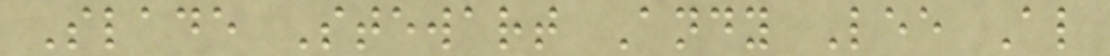Slade Stewart Andy Lee Al
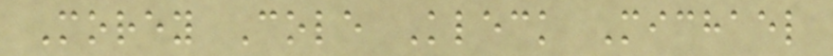Morey Cole Kleck Michael
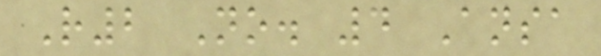R2 No. 4 Ansa
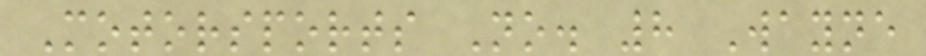Motorsports No. 8 Wayne
